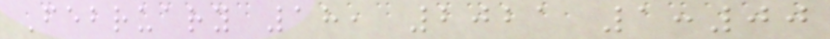February 18, 2021 1:00
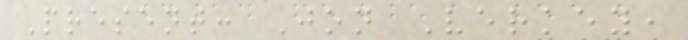Present: Jon Verkey,
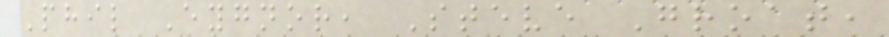Phil Eygnor, Steve Groat,
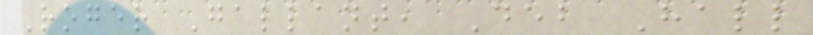Roger Gallant, Deb Hall
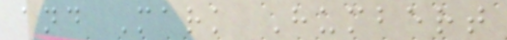and Mark Humbert
